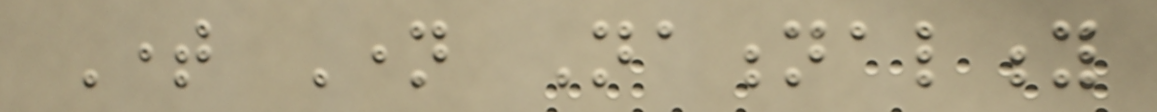Time Name Nationality
